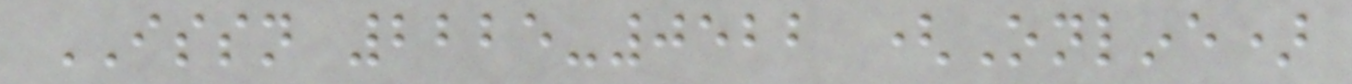ISSN 2225-0522 (Online)
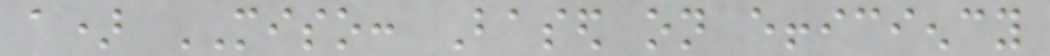a) MISO: Based on efficiency
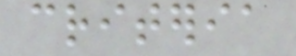criteria
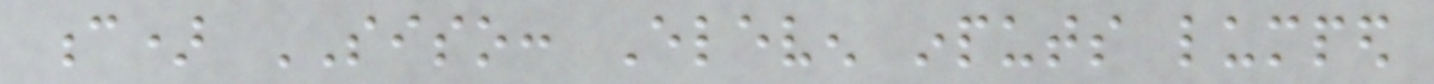c) SISO: Eleven inputs lumped
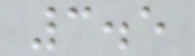3.5
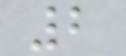2
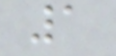1
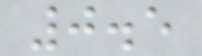0.5
